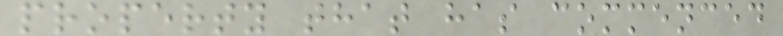property that has commenced
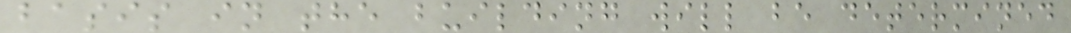basis in the building will be determined
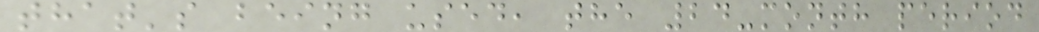that's being used, the 24-month period
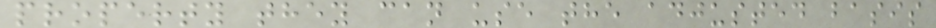property they can use the adjusted basis
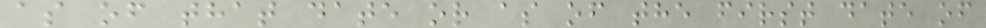as of that date or as of the first date of
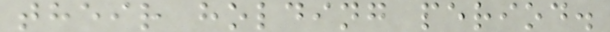their holding period.
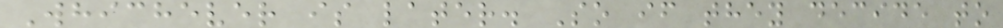Whichever is later. So if they decide to
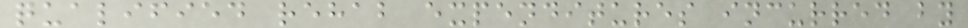qualified rehab expenditures incurred by
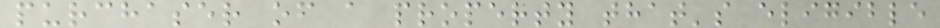purchaser of a property that's eligible
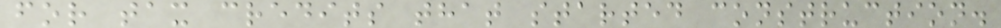for tax credits that started construction.
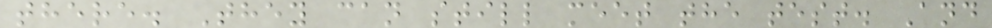there. They can still meet the test. And
